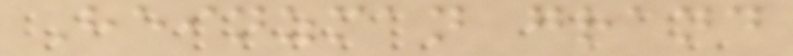Heinzman grand
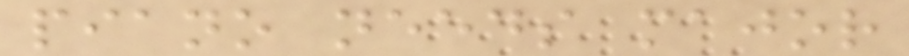piano needs major
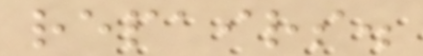repairs.
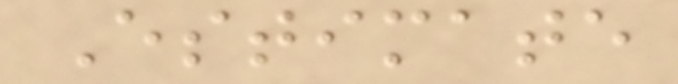Estimate
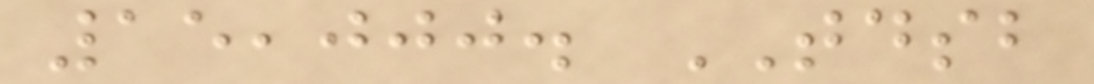15,000. TDSB
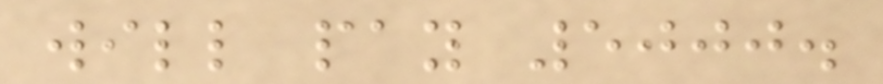will pay 5000.
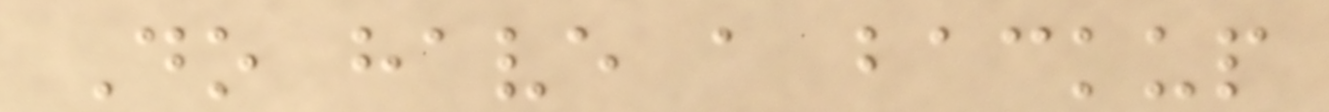Do have a backup
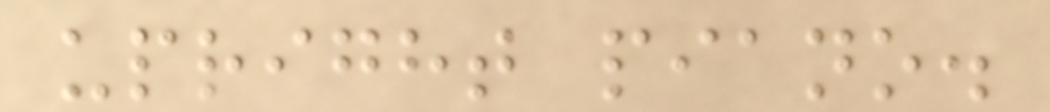upright piano.
